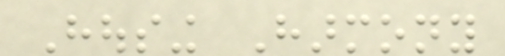Housing Harmony
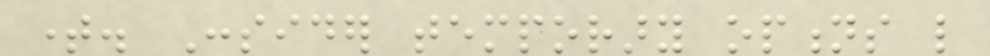time. Consider temporary options like
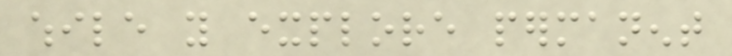while you explore permanent
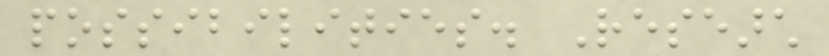possibilities. Research
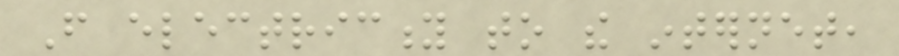From electricity to the internet,
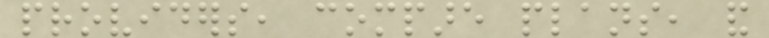providers, compare plans, and
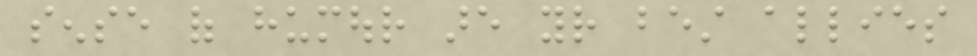sense of humour are your best allies
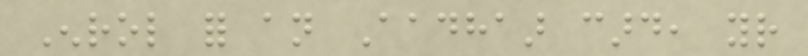Enrol for an Aadhaar card, your
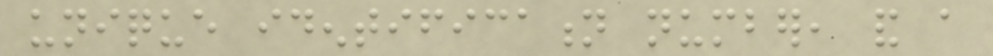unique identification number, and a
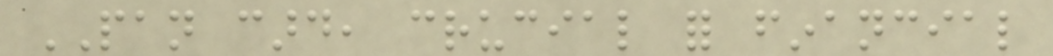PAN card, crucial for financial
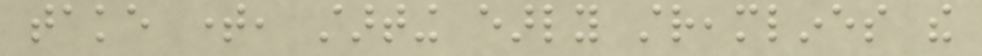take time, starting early streamlines the
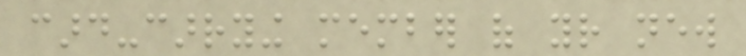card-carrying member of your new
